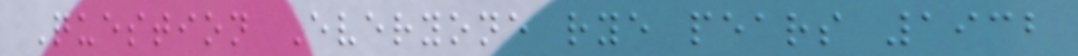Question Everyone rye pears 1932
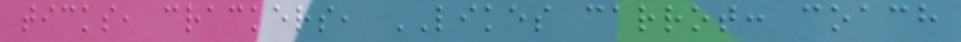ticks, crackers, LIKES carrot: coach
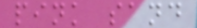pink sand
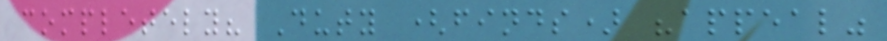completely? Duty (finds) "appeal"
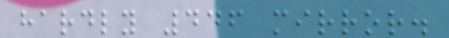hardly 446 mirror.
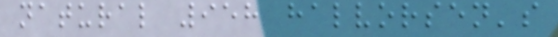natural 958 halvorsen's
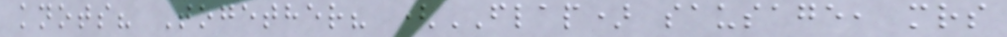knots? Together? (FLAP) sausage, mrs
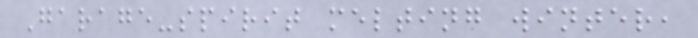Garage-spirit melting winter,
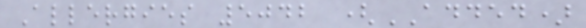Allergies 5042 (ADDED)
